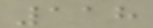118
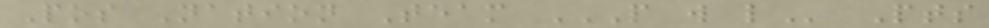Pos Nation Team P W L Pts
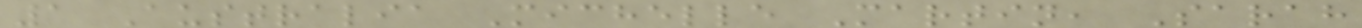1 Australia Michelle Martin, Sarah
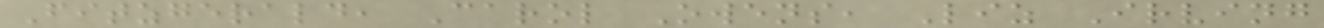Fitzgerald, Carol Owens, Liz Irving
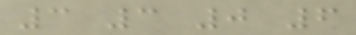3 3 0 6
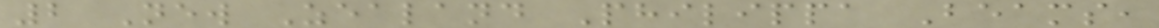2 New Zealand Philippa Beams,
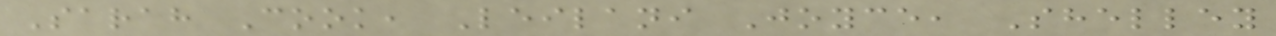Sarah Cook, Leilani Joyce, Shelley
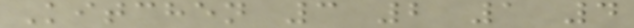Kitchen 3 2 1 4
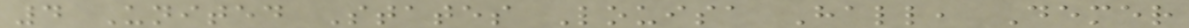4 United States Louisa Hall, Demer
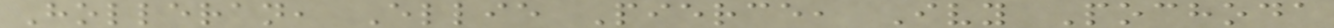Holleran, Ellie Pierce, Ivy Pochoda
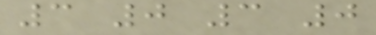3 0 3 0
